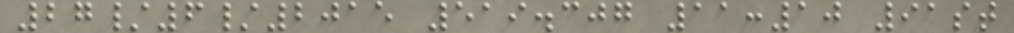27/6/2015 519.307 11:10 91st
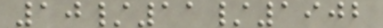10/11/1902
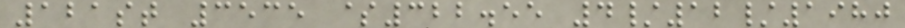121st 3535 $322.55 4/12/1980
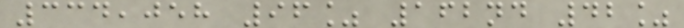334,058 96% 162nd 42%
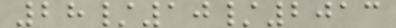28/10/2013
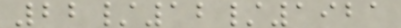22/12/1921
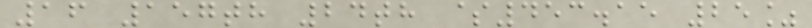16 157th 24th $453.15 25%
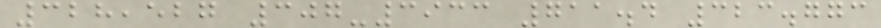328,527 307-3933 711.4 323.773
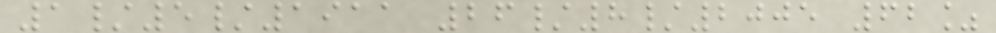1/5/1911 26/8/2005 62%
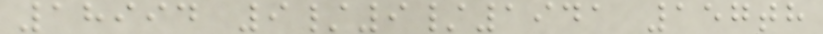18994 9/9/1941 157th
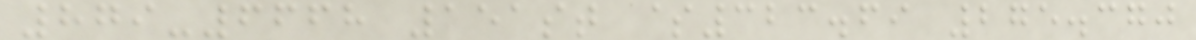879-6668 151st $323.69 275.370
